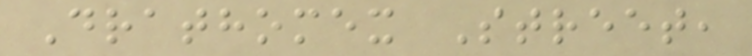Drathomex Street,
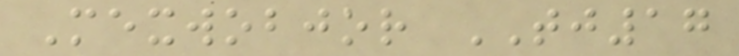Mexwobjor TJ17
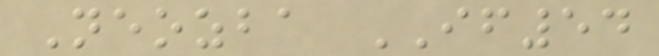Neozba IF54
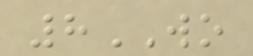8WO
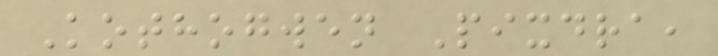Kothogwen Pixdra,
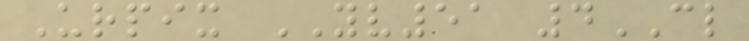Urpix YV51 4CL
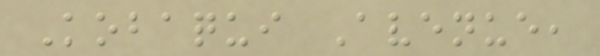Kobaqui Avenue,
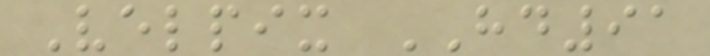Velpix HD91
